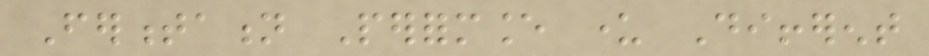Fermentation Performance under Different
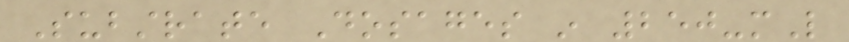Substrate Dosages in 250-mL
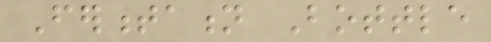Fermentation Bottle
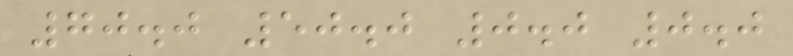70.0 50.0 0.0 0.0
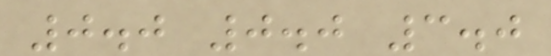0.0 0.0 3.0
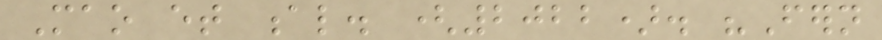Mao et al. (2022). "Fern
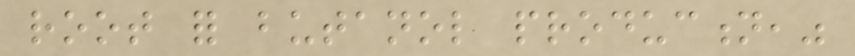root for butanol production,"
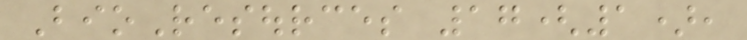BioResources 17(1),
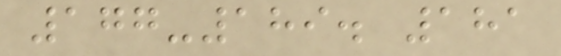177-189. 181
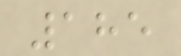185
